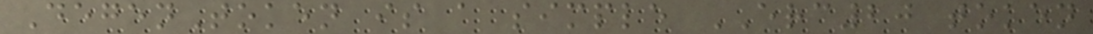DegenToken is a simple ERC20 token
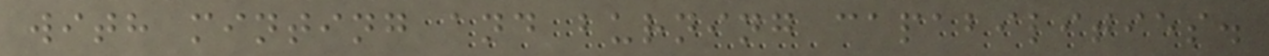with minting and burning capabilities.
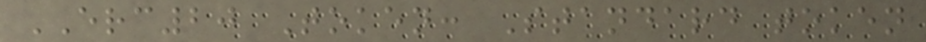ERC20 Token: Standard token
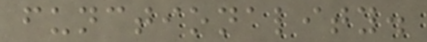functionality.
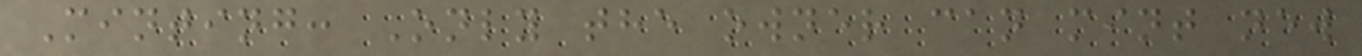Minting: Only the owner can mint new
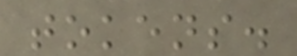tokens.
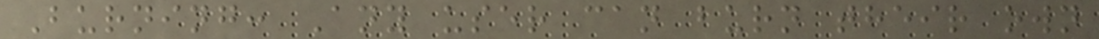Burning: Any user can burn their own
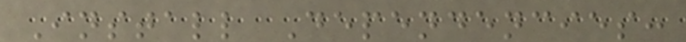Install Dependencies:
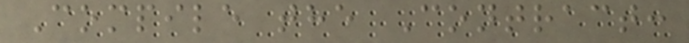Compile the Contract:
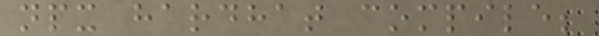npx hardhat compile;
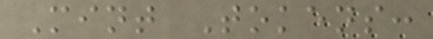Mint Tokens:
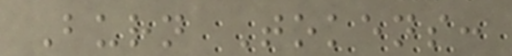Burn Tokens:
